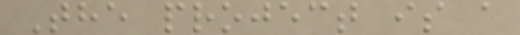The project is a
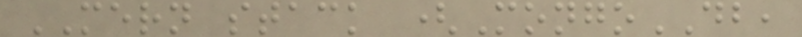MERN stack (MongoDB,
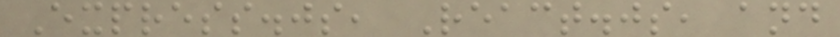Express.js, React.js, and
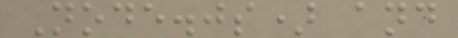Node.js) and
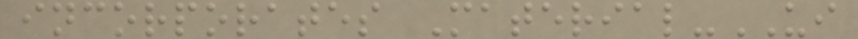incorporates Material-UI
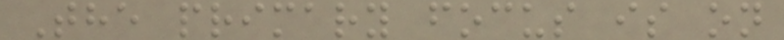The primary focus is on
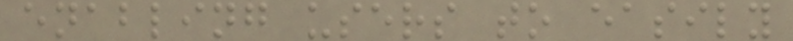enabling users to easily
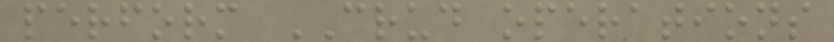perform CRUD operations
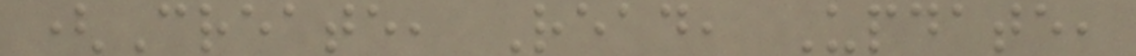(Create, Read, Update,
